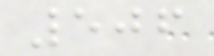506
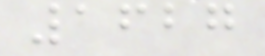1627
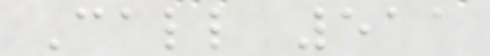Call 511
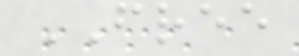FREE
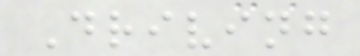Driving
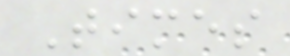Times
